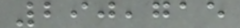290,715
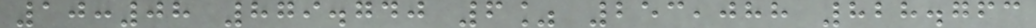10:08 879.740 6% 253,088 828.763
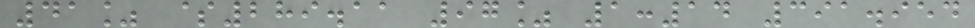41% $289.11 97% 1:14 391.954
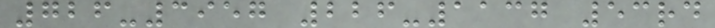726-3957 226-1137 53rd
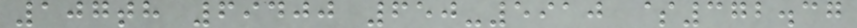107th 69400 650-5910 $372.37
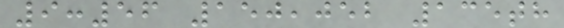9:56 150,052 135th
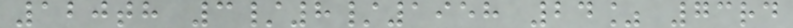120th 3/8/1958 24% 73rd
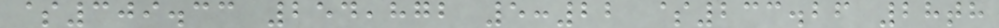$309.33 254,872 5:22 $233.26 28th
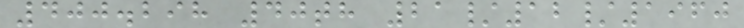400.298 40th 21/12/1960
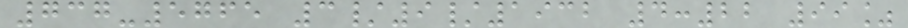737-5765 3/9/1932 4:22 99%
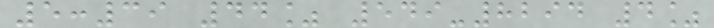5:39 44% 549-8294 4%
